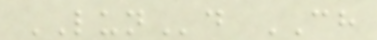LUNd CH
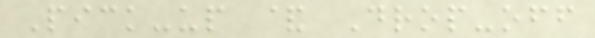Pick-up & Drop-off
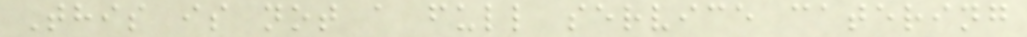This is not a full service catering
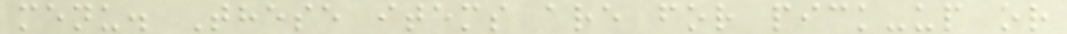menu. These items are for pick-up or
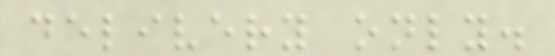delivery only.
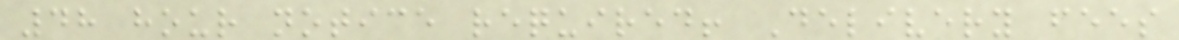48 hour notice required! Delivery fees
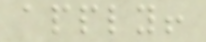apply!
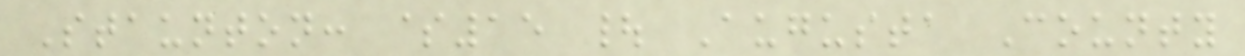Staunton: $15 | Augusta County
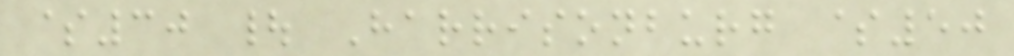$30 | Harrisonburg $50
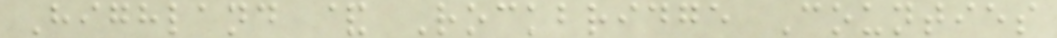Highland & Rockbridge Counties
